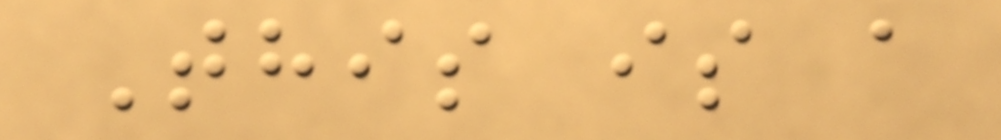This is a
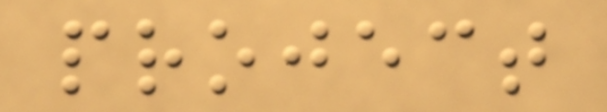project
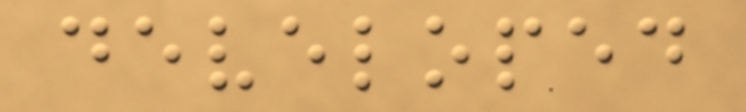developed
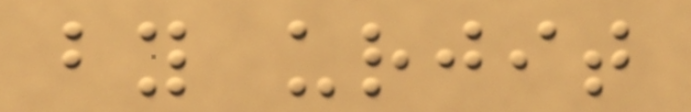by urjit
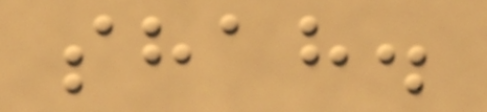shah.
